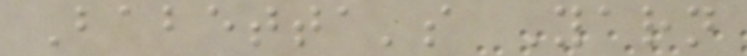Babetta's Yarn
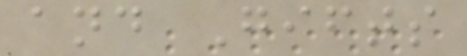and Gifts
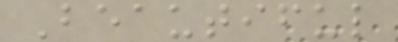Beautiful
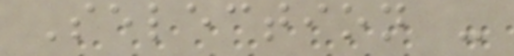Selection -
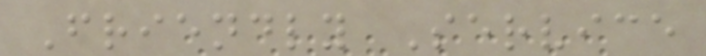Friendly Service
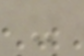-
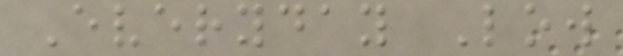Everyday Low
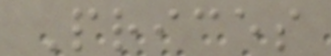Prices
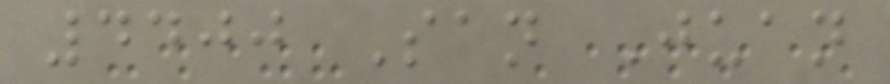4400 San Juan
